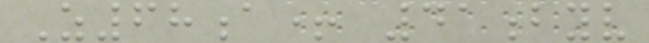Z68a+ 41byv
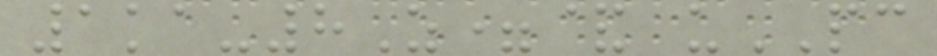1ka-8Z=& uPC
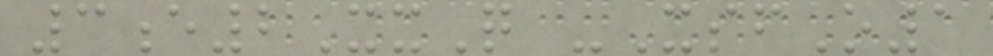3e2XxQ -XsfO1
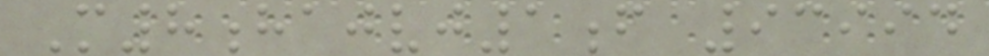M8hajvj1f 93994
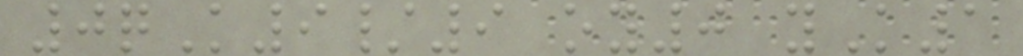0qK9/9 oy0 yK1
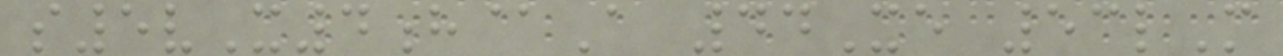s5vX4h@A 44Xe 53lM
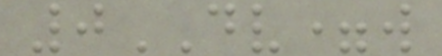0DV=w
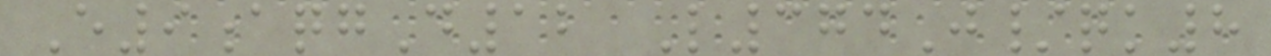E9aqgD12 L374J/qk8
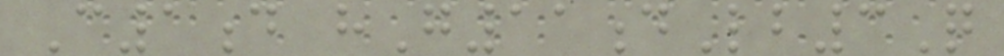C1d hG11dLb3Q
